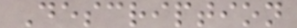Description
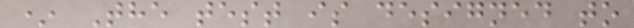* The test is designed to
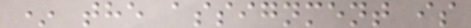* the assignment is
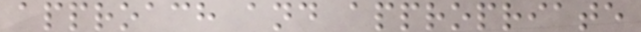approach and appropriate
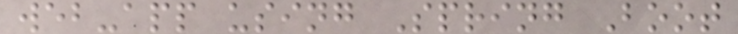web-app using Spring Boot
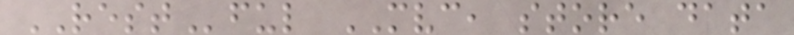RESTful MVC, store data
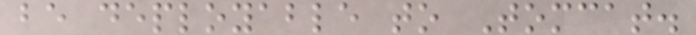be deployable to Tomcat.
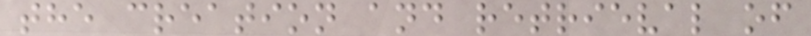the creation and retrieval of
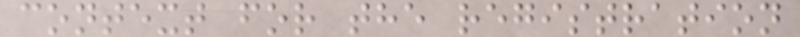context for the registration
